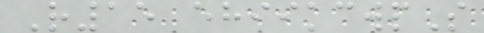R15 ehiikcwpS
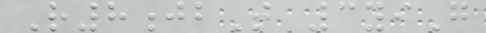R8jbT 3yiG
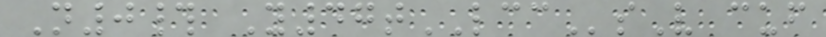N0# Y47tLCCsV cuf
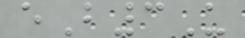eB3U
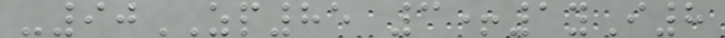-90ZP85 3+1yI8
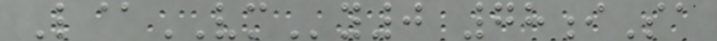L@VMy0 78iSa
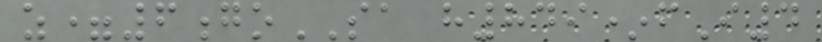z=6goSA h849*fI4
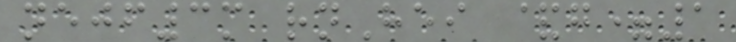nejf3m rnHei &g=1
